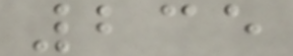235
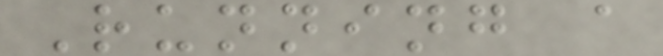Running a
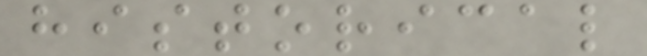historical
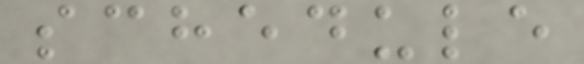schedule
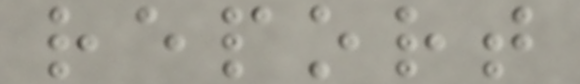report
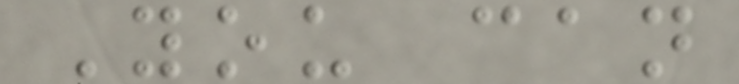You can
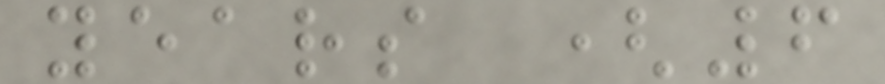years (6
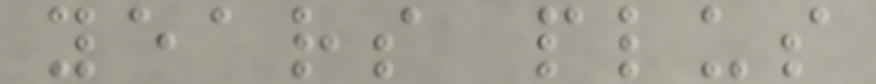years plus
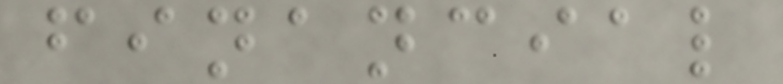financial
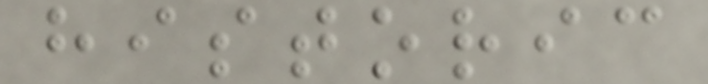historic
